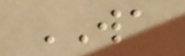WA
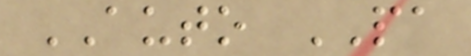AUTO PA
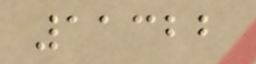11322
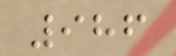986
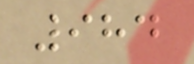984
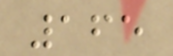165
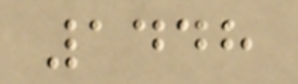1448
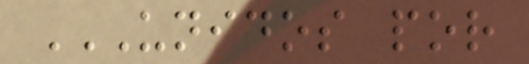UNIDOS POR
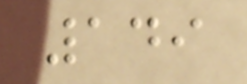149
